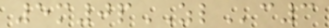5m0pZLc3
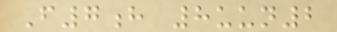F7h 8uun2
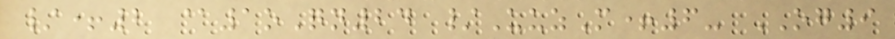/+2 @1oQn24 /UuzM+6- OG9
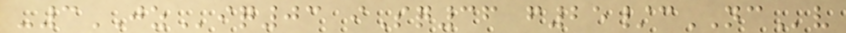-3JZiq03 iSq36 f25/cNCv
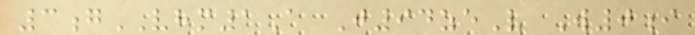3gVHM1A J94zeV W0i
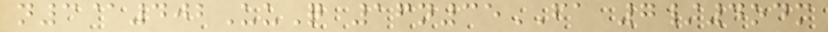n3@402UuQ 16n35FA 7/4odm
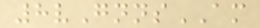8vGnnsAM
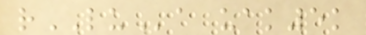rLUa uak5k
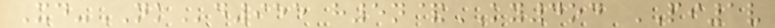Xd-NKd955 h5n&KY4od PI1v
